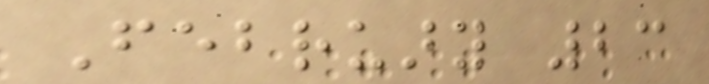February 23
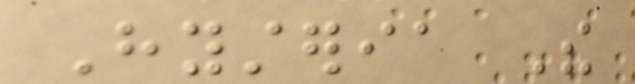Hysteria The
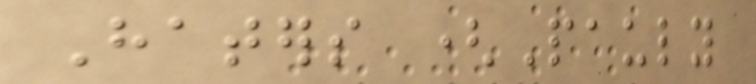Haters (Pauly
